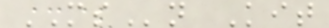MSn Kit
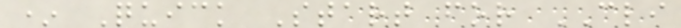* Quick Start for CLI
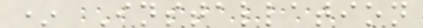* Installation
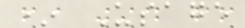* Usage
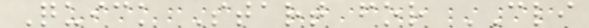Quick Start for CLI
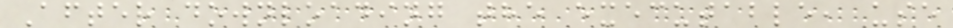After downloading the executable, use
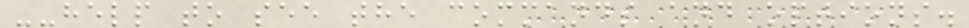--help to see the commands and options.
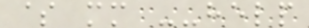$ mm --help
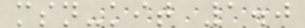msn-kit 1.0
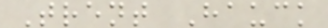Trent Hauck
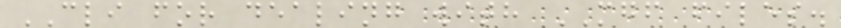CLI for dealing with MGF files.
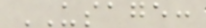USAGE:
